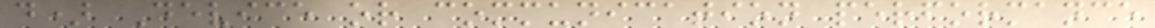d) Device or communication performance
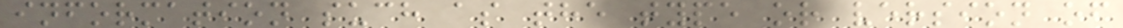information such as the type or version of
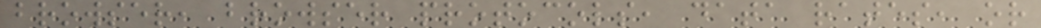browser, browser protocols, data rates, or
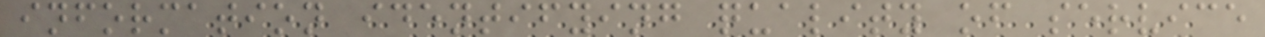information identifying quality of service
